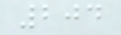204
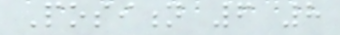Position 6 8
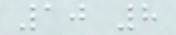10 8
